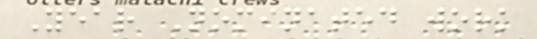Year Nominated work
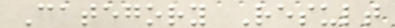Category Result
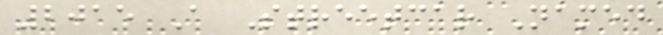2015 A Streetcar Named
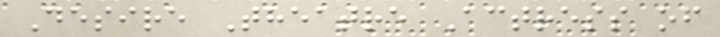Desire Theatre Actress of
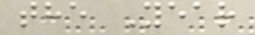the Year
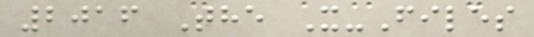2016 The X-Files
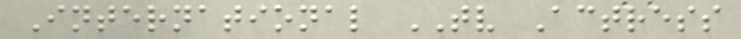International TV Actress
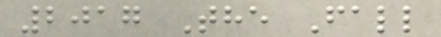2017 The Fall
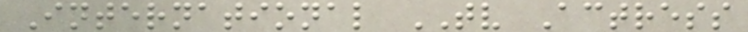International TV Actress
